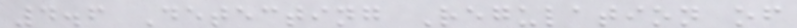4.6 Detecting Regulation of
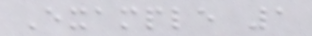Example 1
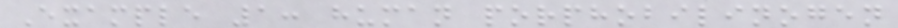Example 1: human porphobilinogen
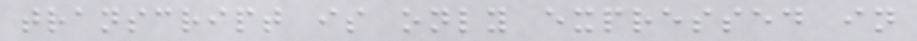transcript is only expressed in
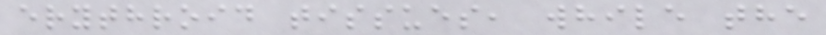erythroid tissues, while the
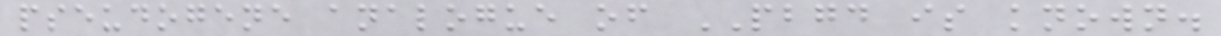pseudogene analogue of PBGD is known.
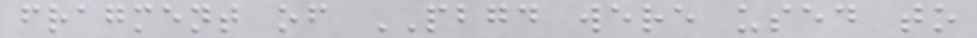fragment of PBGD were used to
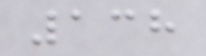138
